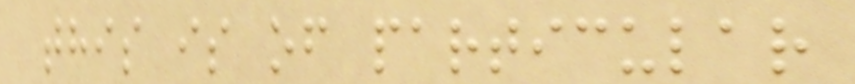this is of particular
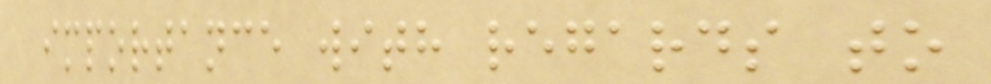importance with regards to
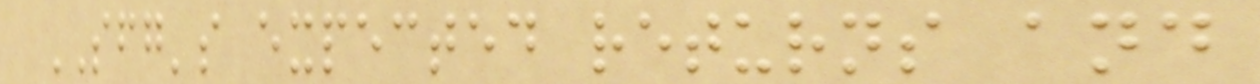SFG's expected returns and
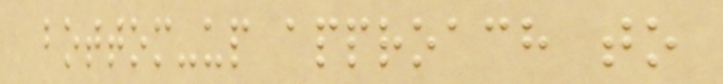bottom-up approach to
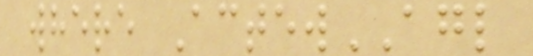where ActewAGL
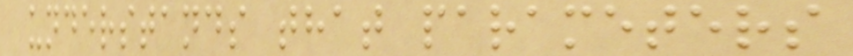understands that parameters
